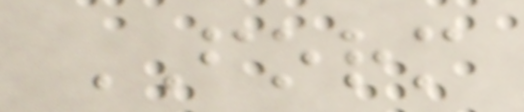FORM
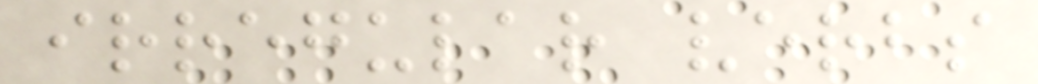irregular verbs
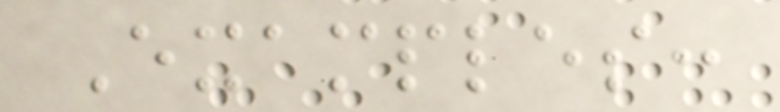Examples:
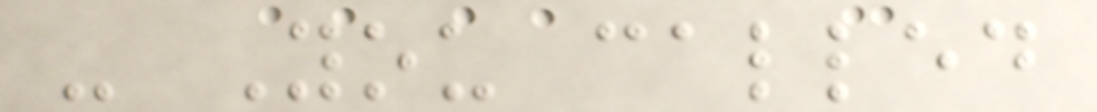- You called
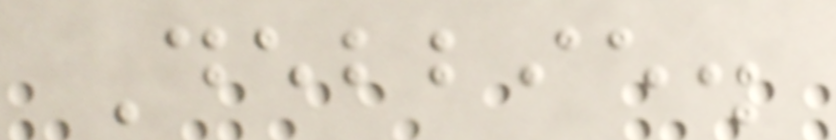Debbie.
